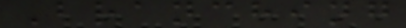Branching
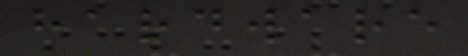hardware
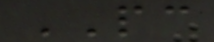PC
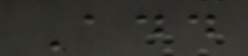Add
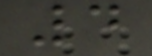4
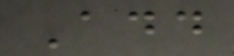Add
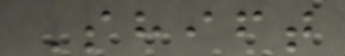Shift
